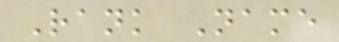Rank Name
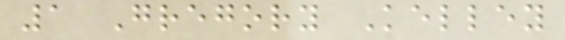1 Gregory Kelley
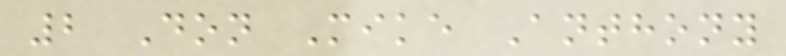2 Don Mike Anthony
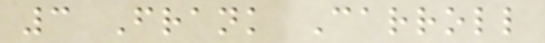3 Frank Carroll
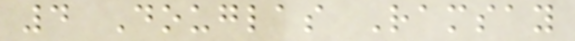4 Douglas Ramsay
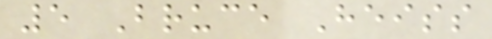5 Bruce Heiss
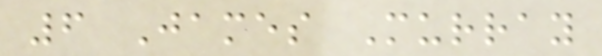6 James Murray
